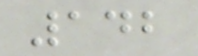142
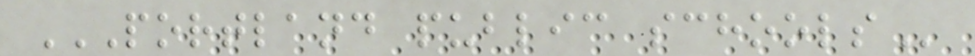PORTLAND PUBLIC SCHOOLS
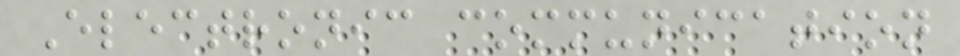Electronic communication
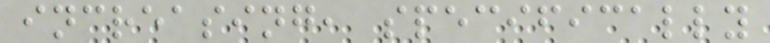increasing, specifically
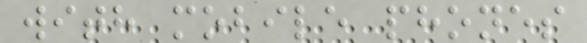with mobile phones
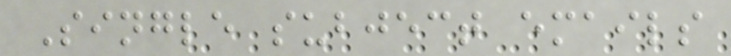Single subject emails
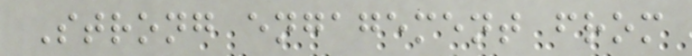Strong engagement from
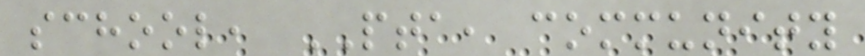school, PTA, community
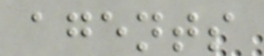agents
